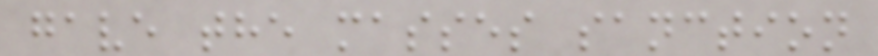gave the masses sanction
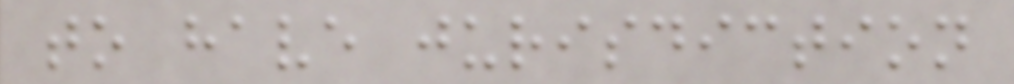to have jurisdiction
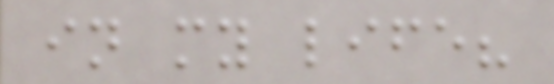in my life?
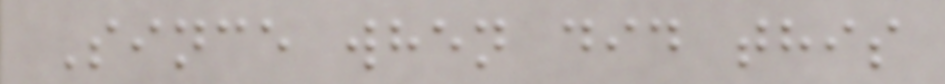Since when did this
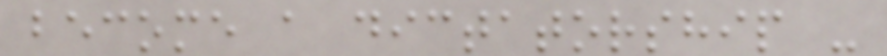become a dictatorship -
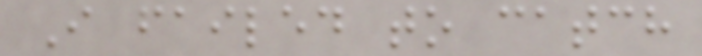I failed to catch
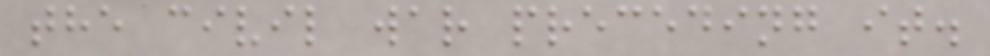the civil war preceding it.
